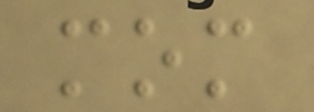mom
